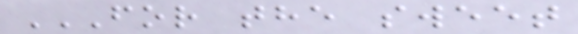FOR THE SWEET
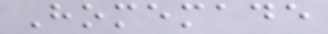Homemade
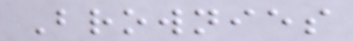Brownies
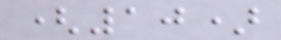(10)
